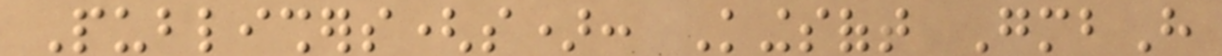Publishers(s): Kingsoft GmbH
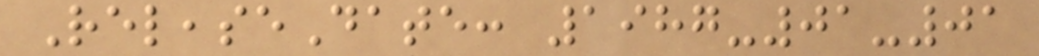ReleaseDate: 1987-01-01
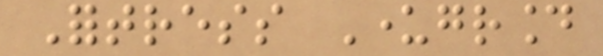Fortress Underground
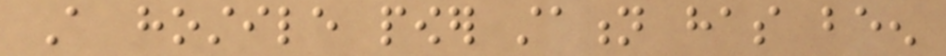A hostile power station has been
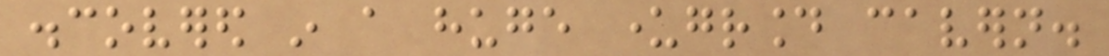discovered in a huge underground cavern.
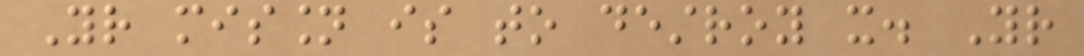Your mission is to destroy it. Your
